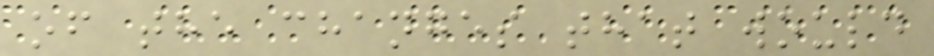of the changes that would
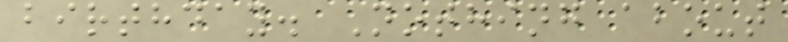birthday. Nothing about
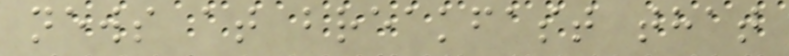news at breakfast that
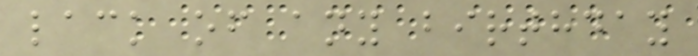lack of any birthday
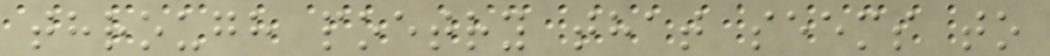through poetry that seems to
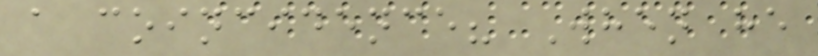a coincidence? When he
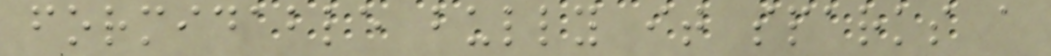formidable bully it sparks a
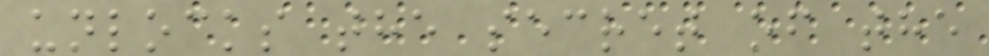unlocks the secret of the
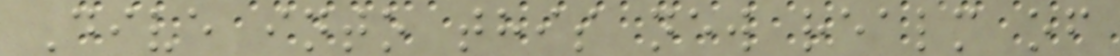Dive into this new realm of
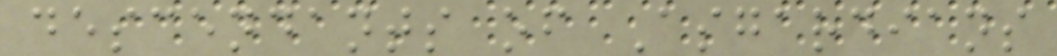descendants of Asgardians
